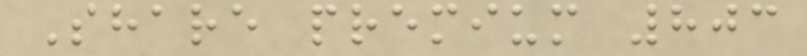Share premium 803
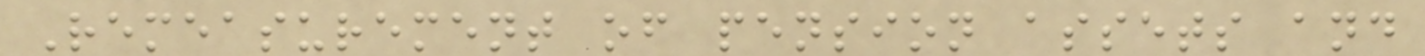Remeasurement of pension assets and
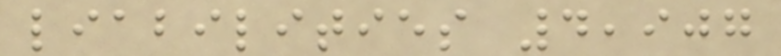liabilities 4,907
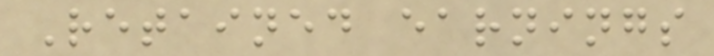Retained earnings
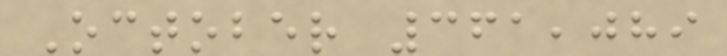October 361,089
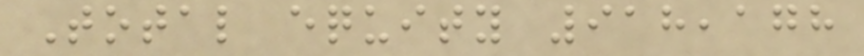Total equity 918,178
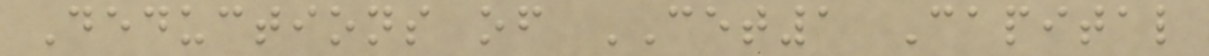Deductions of CET1 Capital
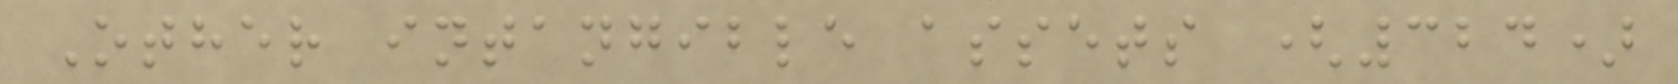Other intangible assets (324)
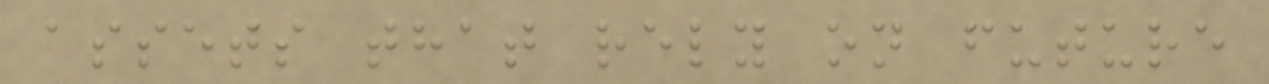assets that rely on future
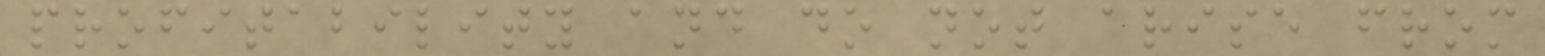profitability and do not arise from
